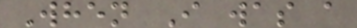When I was a
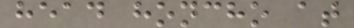head honcho at
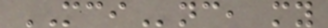MCInc, my
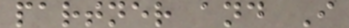partner and I
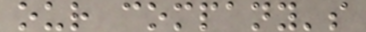our company's
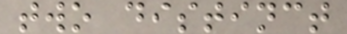two distinct
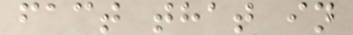fact that in
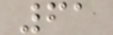61
